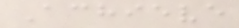Achieve
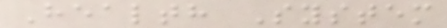Health System
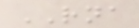RNA
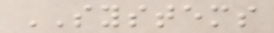SYSTEMS
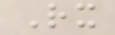Rx
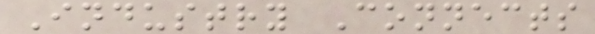Industry Connects
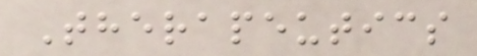Therapeutics
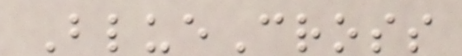BlueCross
